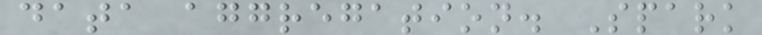data aggregation. Spark
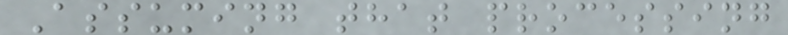Assuming that processing
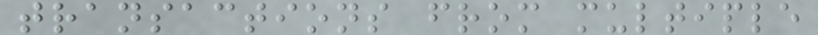transactions from multiple
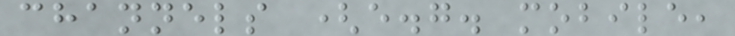channels (e.g. mobile,
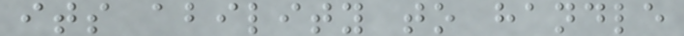its ability to handle
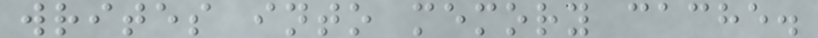writes into memory cache.
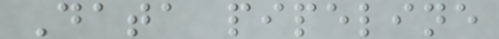Data pipeline
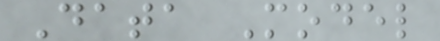Data Model
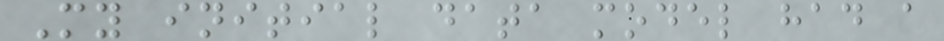My initial data model had a
